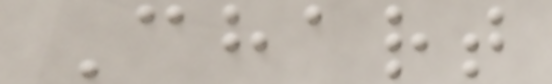Chart
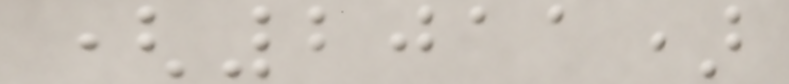(2011)
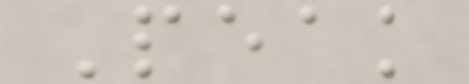Peak
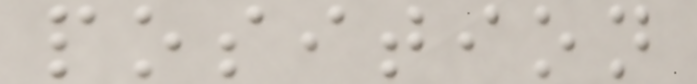position
